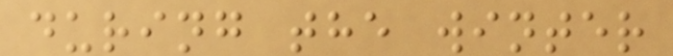during the winter
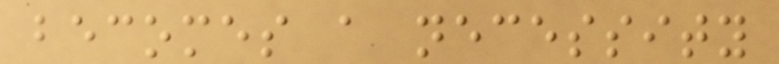becomes a necessity
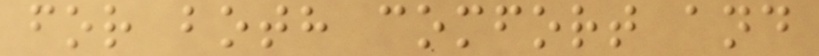for both comfort and
